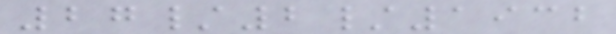27/2/1932
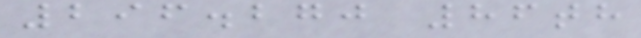296.270 86th
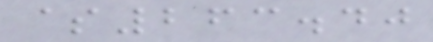$263.40
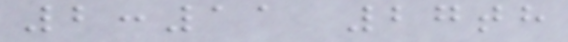2:11 27th
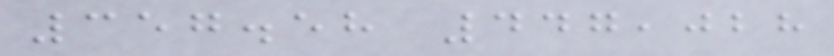357.58 447,028
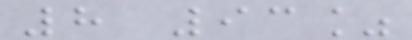8 93%
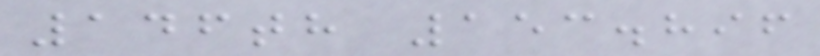146th 153.896
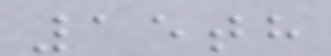15th
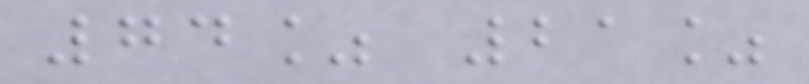74% 21%
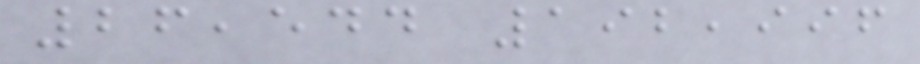26,544 192,996
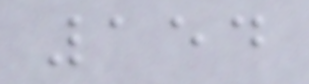154
